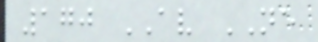170 AV NE
